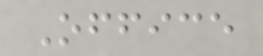Office
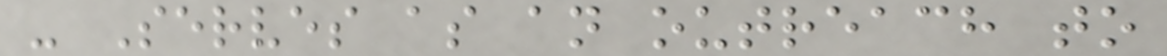- Serves as an outreach to
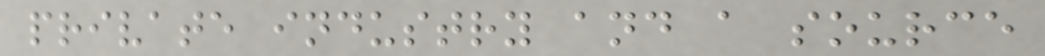private industry and a source
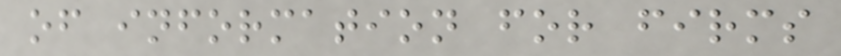of information for firms
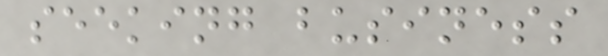seeking business
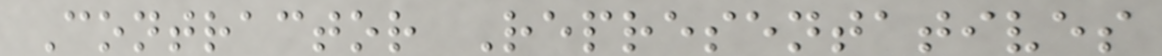Contractor Representatives
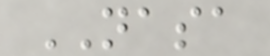NASA
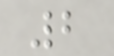2
